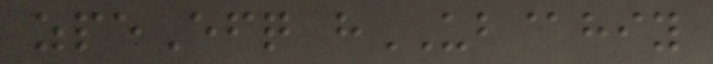zpeEfq hUB@hiy
